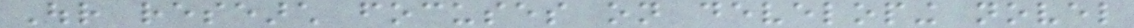Our research focuses on developing novel
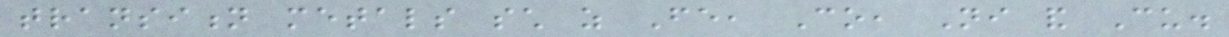transition metals such as Fe, Co, Ni and Cu.
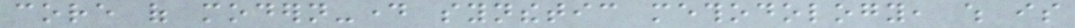core of modern-day synthetic methodology, which is
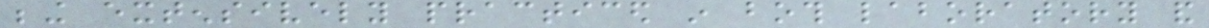being extensively practiced in both laboratory and
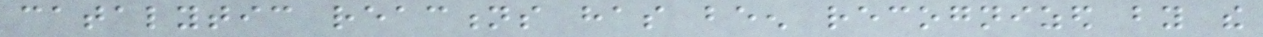catalytic reactions has been recognized by the
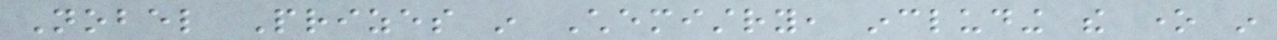Nobel Prizes in Chemistry, including the one in
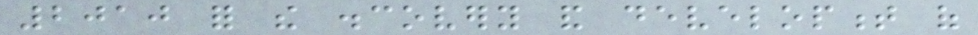2010 for the discovery and development of
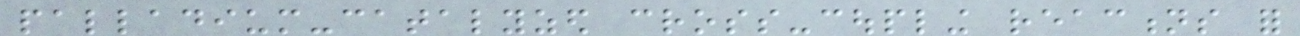palladium-catalyzed cross-coupling reactions for
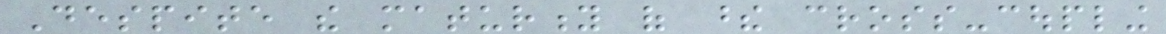Despite the maturity of these cross-coupling
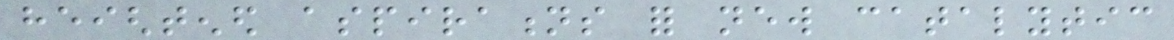heightened aspirations for new catalytic
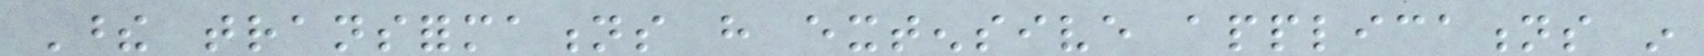These transformations have extensive applications in
